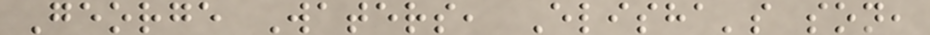George Waters, Elisha's son,
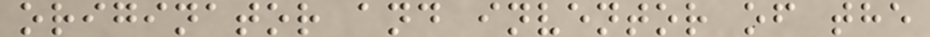originator and inventor of the
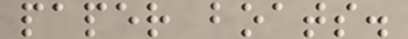paper boats.
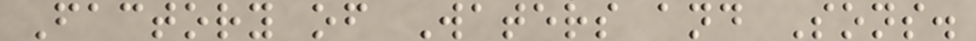Factory of Waters and Sons.
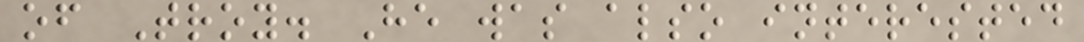of Troy. He was also interested
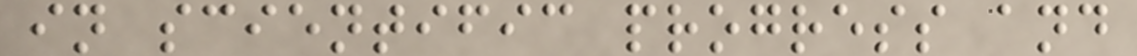in scientific progress and
